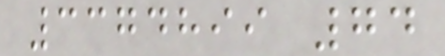3374899 74
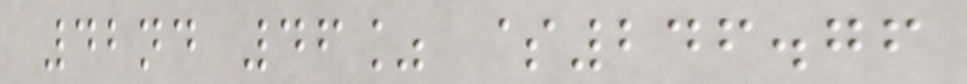42nd 46% $246.76
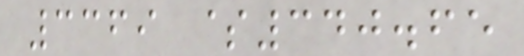3369 $340.65
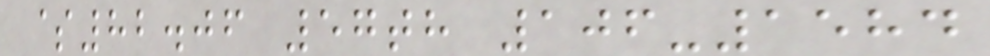$82.06 57th 106-1584
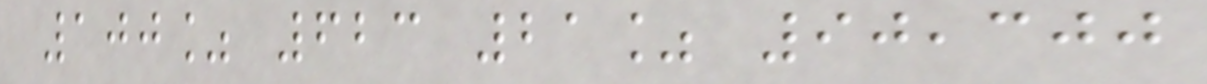100% 623 21% 90,300
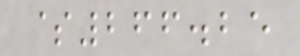$266.25
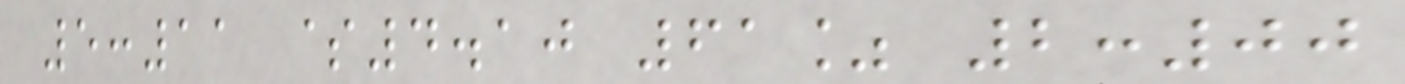5:11 $4.10 61% 2:00
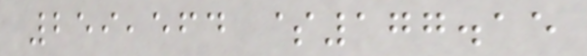259,564 $177.15
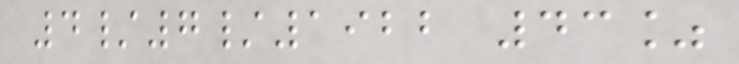4/7/1922 43%
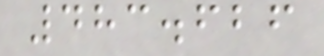483.626
